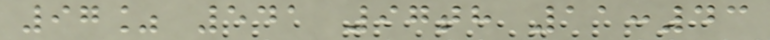97% 541 97th 11:43
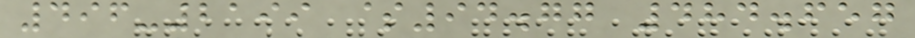496-2199 $94.77 484.657
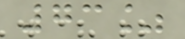73%
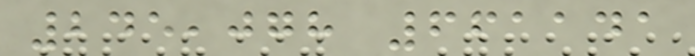245,078 661141
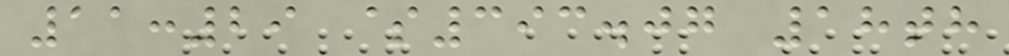11:29 $393.07 18th
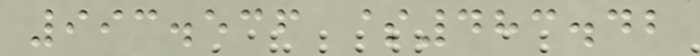993.536 $483.42
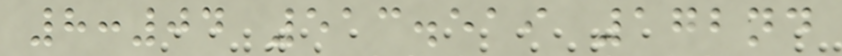8:04 513.519 172nd
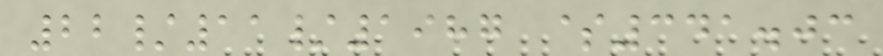22/11/1987 $341.03
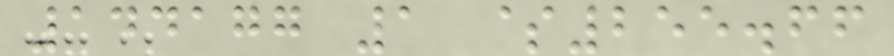144177 1 $255.66
